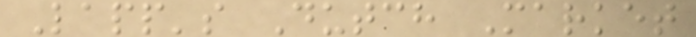Lapp's Dutch Market
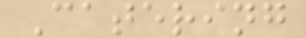Catering
